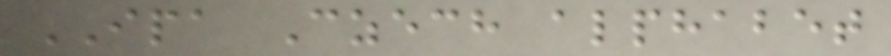IPA Czech alphabet
